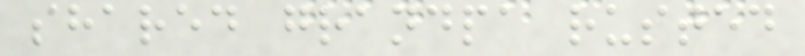shared grandpa rusted
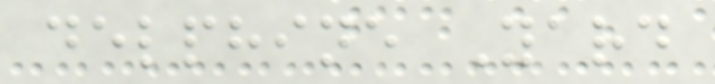delphine Yard
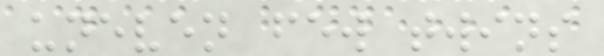uneven few twins
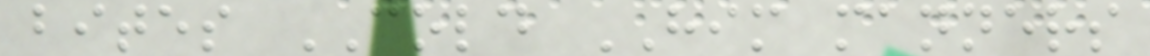bites COLD HIM manners
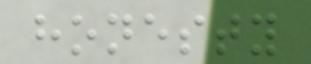honesty
